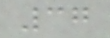37
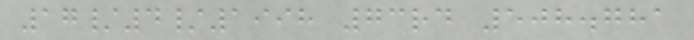17/4/1998 73rd 508.781
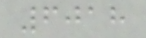6018
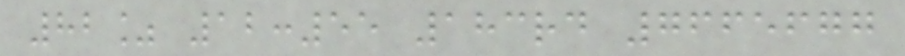82% 12:55 183rd 7665677
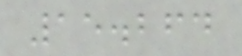15.264
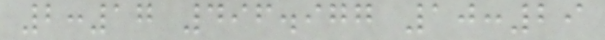2:17 496.977 10:29
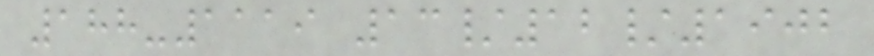188-1119 13/12/1902
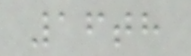16th
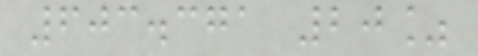603.371 20%
